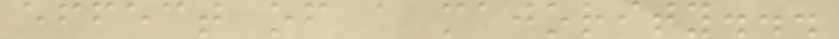effect of a majority...
